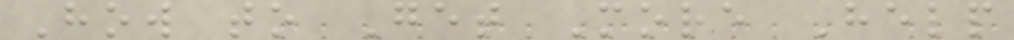How to Get More Help
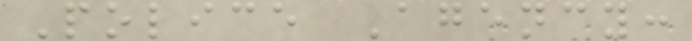Police Agency:
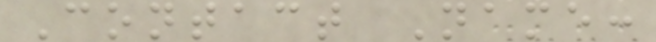Contact Name:
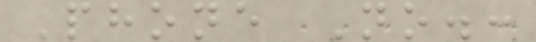Phone No.:
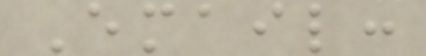Email:
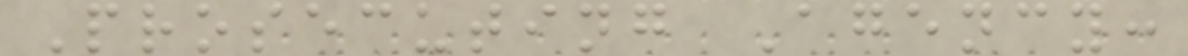Prosecuting Agency:
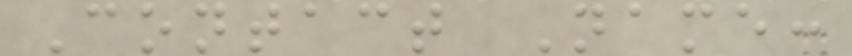Contact Name:
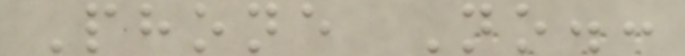Phone No.:
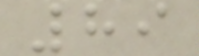89
